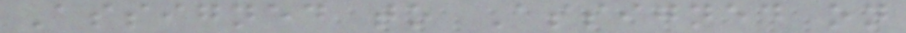Assigned to Assigned on
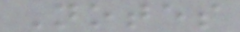Notes
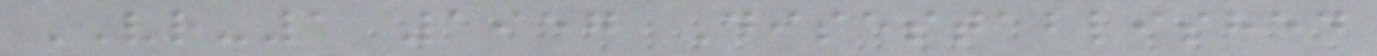VR-1 1957 Disestablished
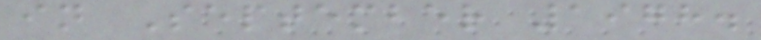in September 1978.
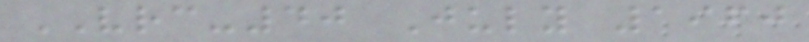VRC-40 July 1960
